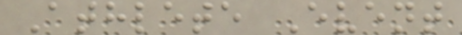Athlete Event
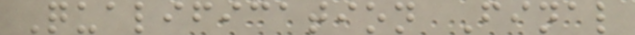Qualification Final
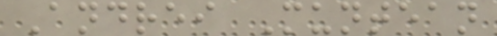Andrei Muntean
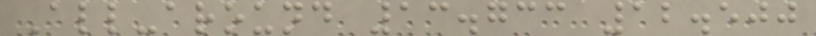All-around 13.733 12.500
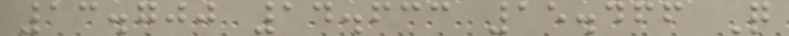13.700 14.633 15.466 Q
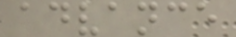advance
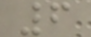6
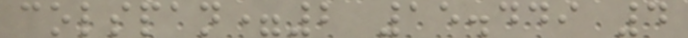colspan=2 15.449 4
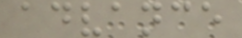advance
